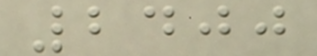2400
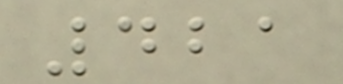421
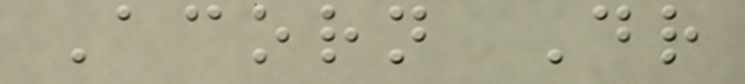Acorn Dr
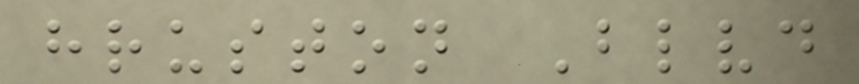hruston Blvd
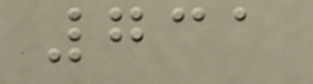731
